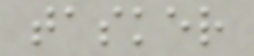tasker
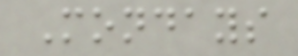Mondays
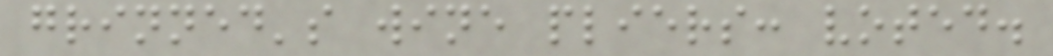grinned's wine pliers: voted.
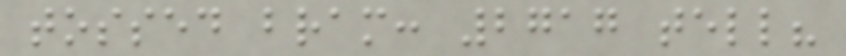tossed bram: 2717 tell?
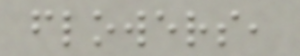flowers,
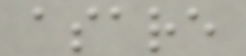asare
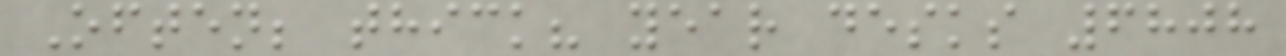Often; thick? year desks 6808
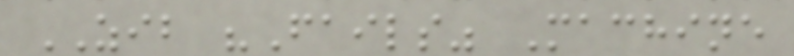ZIB "Fails" Machine
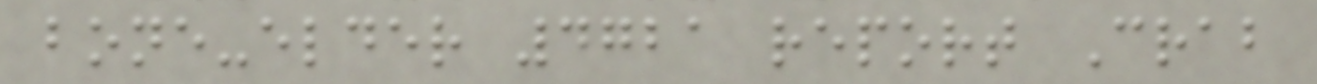bone-elder 4721 report Crab
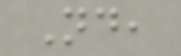Nd,
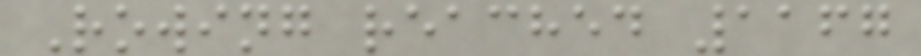Rowing reached 1167
